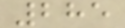285
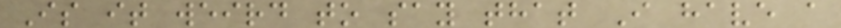Is it weird to say that I have a
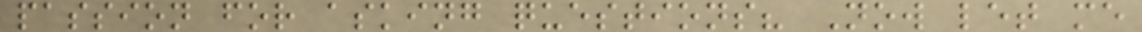passion for asking questions? Now let me
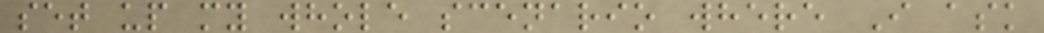set up my whole scenario where I ask
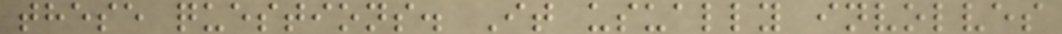these questions. It usually involves
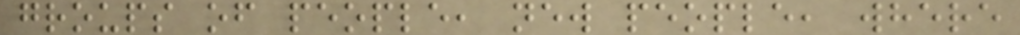groups of people, new people, where
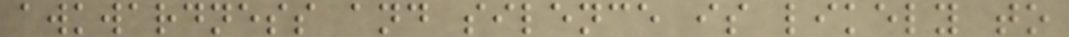awkwardness and silence is likely to
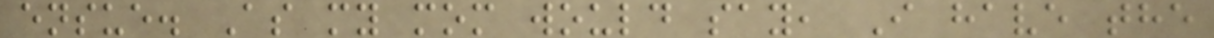ensue. As my mom would say, I have the
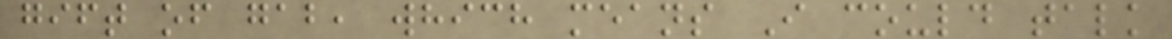gift of gab, which means I could talk
